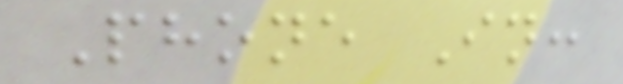Phone In:
